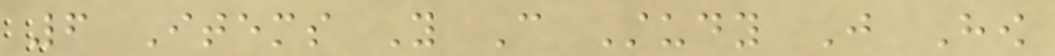6 Items You Can Study Just How
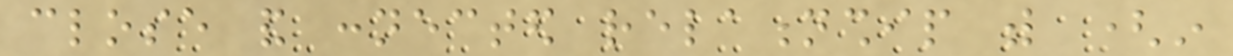close and connected relationship with (in
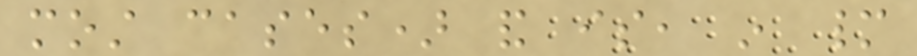most cases) and is, in many
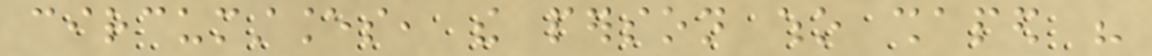circumstances, the person who shaped his
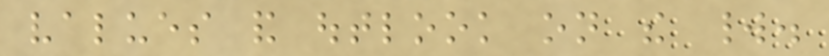values and outlook on the world.
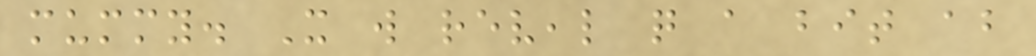mummy. It will reveal quite a bit about
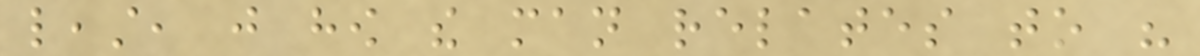least, just how the man relates to his
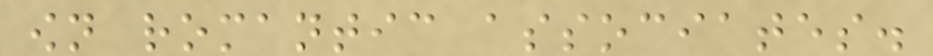own romantic associates.
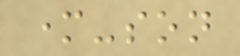mother-son
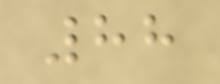88
